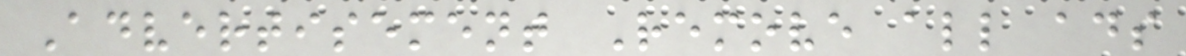Advertisement Remove all ads
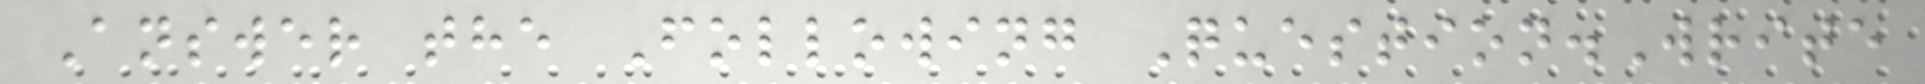Answer the Following Question.Write
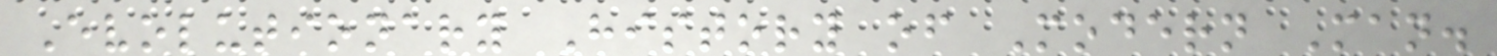Evolutionary History of Modern Man.
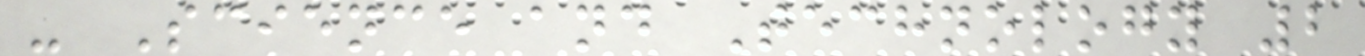- Science and Technology 2
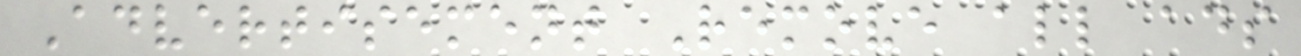Advertisement Remove all ads
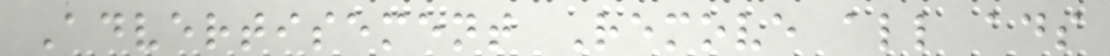Advertisement Remove all ads
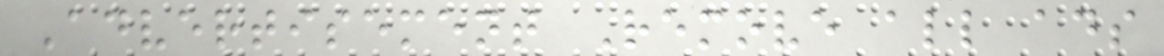Advertisement Remove all ads
